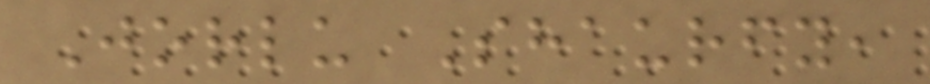Jorlu Shaurfy,
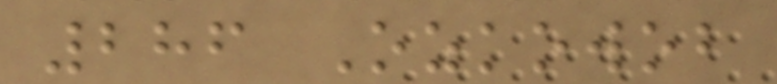286 Ozkowob
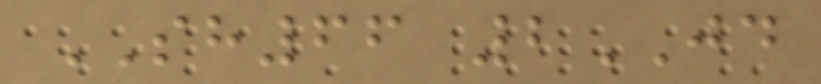SH66 2JD
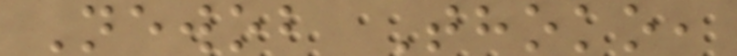Newob Thoko,
